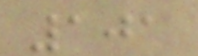101
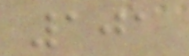101
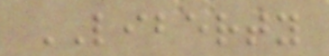LIBERTY
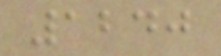1240
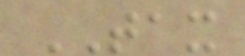TAX
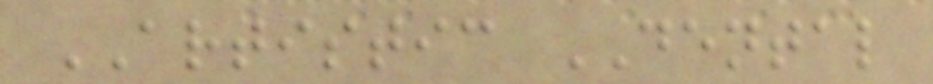ARTISTIC DENTAL
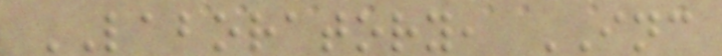LABORATORY, INC
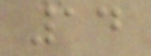14
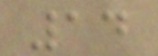14
